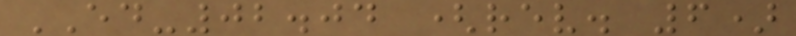ED-02.04 (rev. 6)
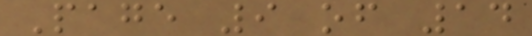Page 9 of 14
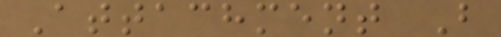Attachment B
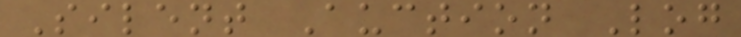Silent Auction Log
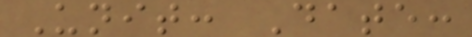Unit: Date:
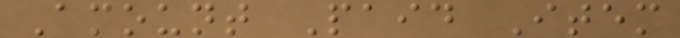Amount Paid Item
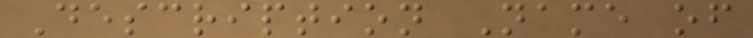Description Name of
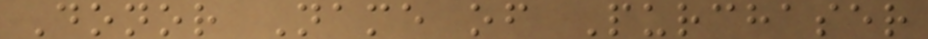Donor Name of Purchaser
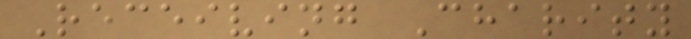Receiving Charity
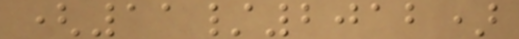(11/2012)
